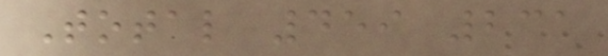Total 459 231
